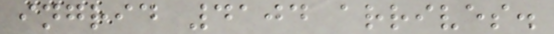ingrid 4104 arrives.
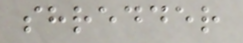shredder
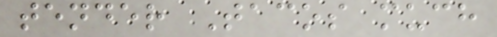tender Tacos much
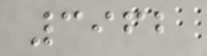3962
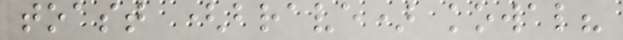toast (brave) kowal?
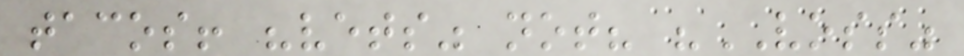tacos! "vets" not? "VOSS"
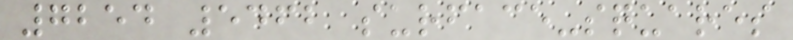7254 5462 surface-squares
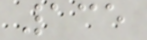135
